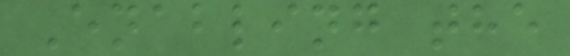Enabling the
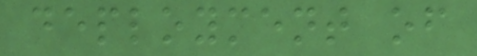deployment of
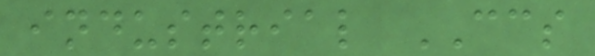industrial CCS
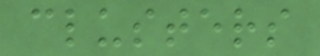clusters
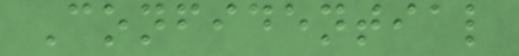Confidential
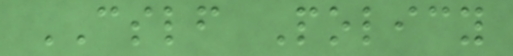CSLF Policy
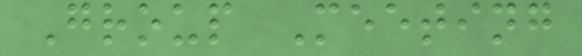Group Meeting
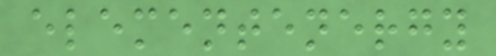elementenergy
